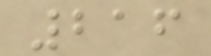216
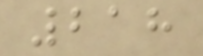218
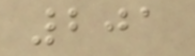201
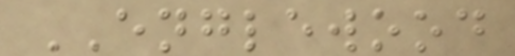ENGLEWOOD
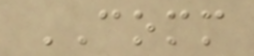COMM
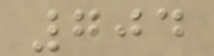704
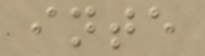inte
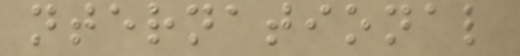nternational
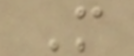M
